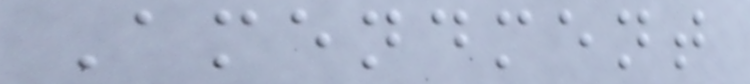Amendment
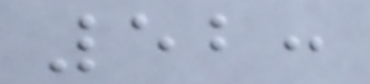52:
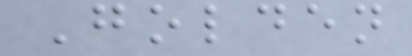Golden
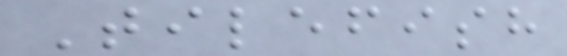Tilefish
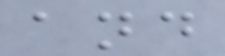and
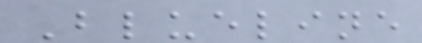Blueline
